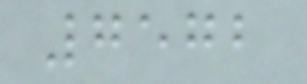7572
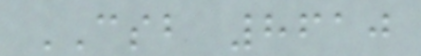CSB 8610
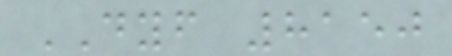DYF 8150
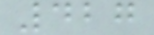427
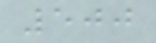500
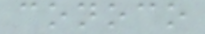conoco
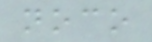noco
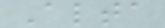Alta
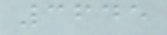3645
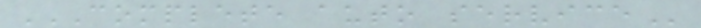COMPLETE AUTO SERVICE
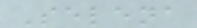Selena
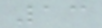13
